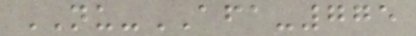NU-AFA-775
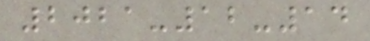2021-12-14
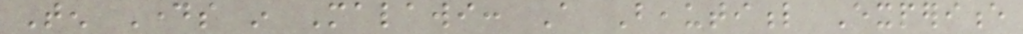Ten Days in Malawi: A Beautiful Experience
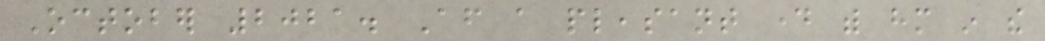October 2021. After a pleasant day with him in the
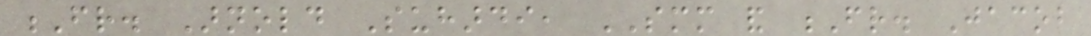Fr. Arnold Suhardi, SMM and Fr. Jacob
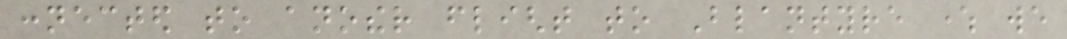connected to another flight to Blantyre where we
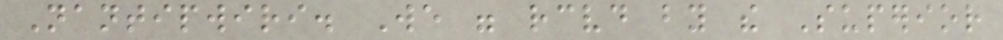Nantipwiri. We were received by the Superior
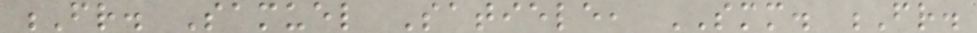Fr. Samuel Satiele, SMM. Fr.
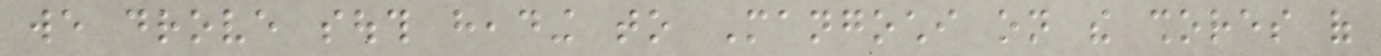we drove south heading to Mangochi on the shores of
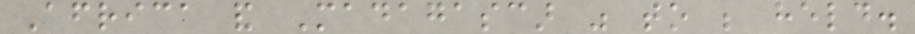Africa and Madagascar was to be held.
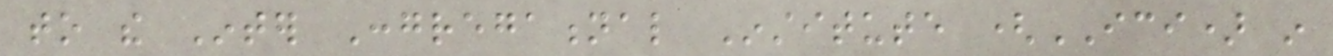to the Inter Congregational Institute (ICI) in
